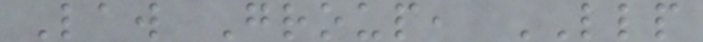Law Group, LLP
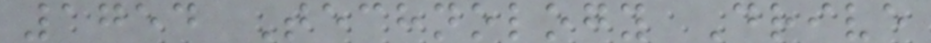1754 Technology Drive
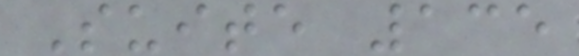Suite 135
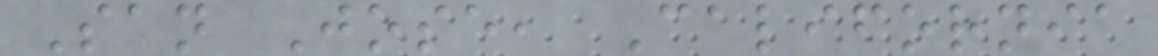San Jose, California
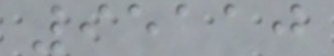95110
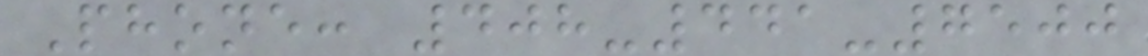Phone: 408-441-7500
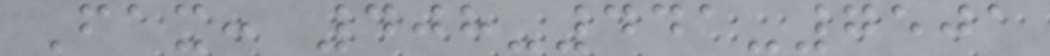Fax: 408-441-7501
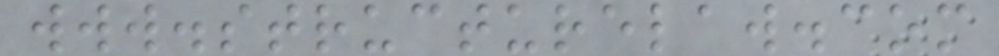www.structurelaw.com
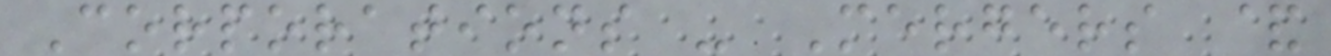Corporations - Mergers &
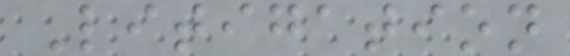Litigation
